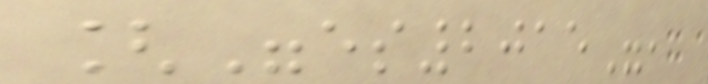["es2015",
